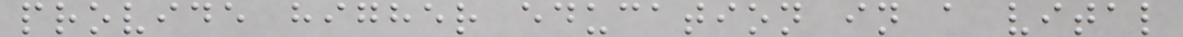provide higher education in a vital
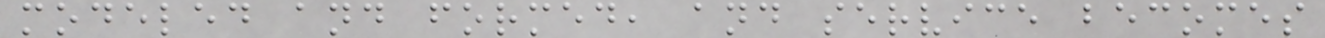modeled and formed, and service becomes
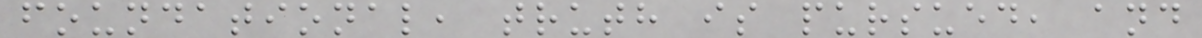foundational, truth is pursued, and
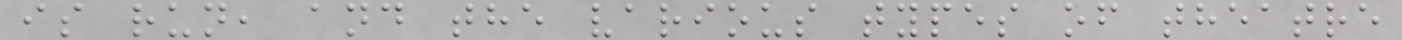is run, and the various types of theatre
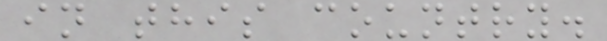in this country.
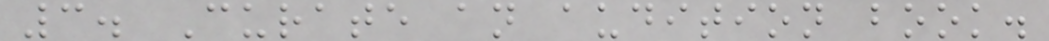3. Curate an audition book.
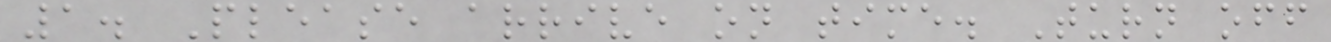1. Please arrive on time. Turn off
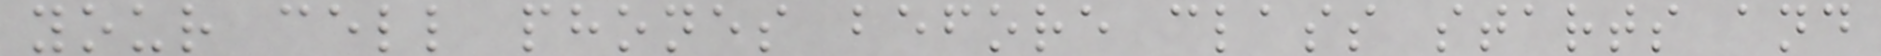your cell phones before class starts and
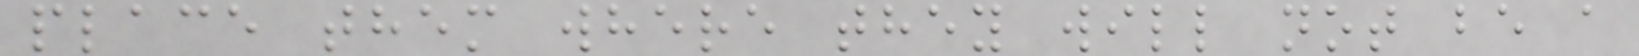place them where they will not be a
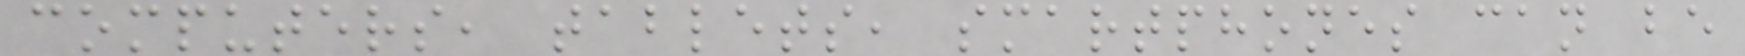computers, tablets, smartphones can be
